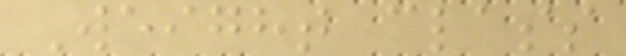Weight class
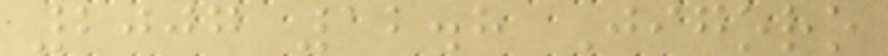2007 12.8 Jigoro
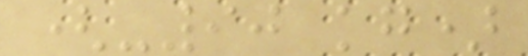(-90 kg)
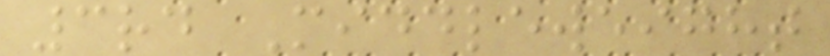3rd Middleweight
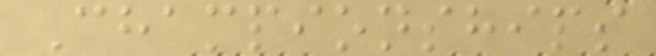Championships
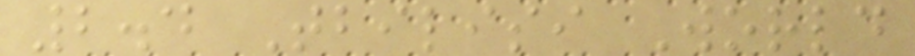2.4 Tbilisi World
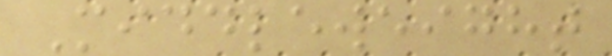Middleweight
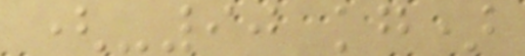(-90 kg)
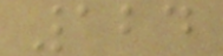124
